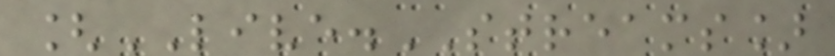[LIVE.STREAMS]
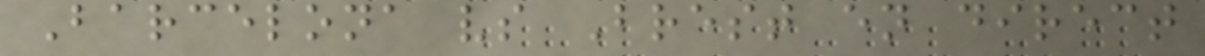Barcelona vs Brest en direct
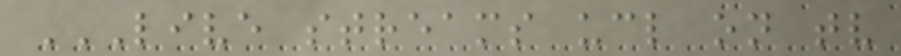LIVE STREAMS UCL ON TV
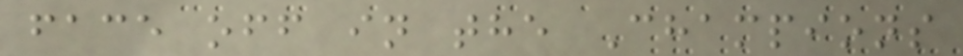face off in the Champions
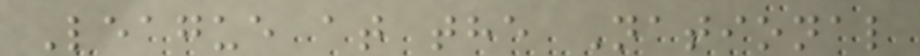League at the National
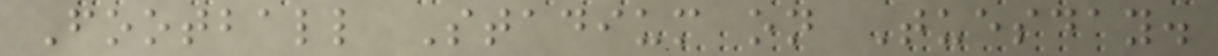Football Stadium on Tuesday.
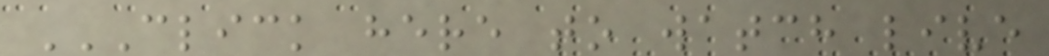CLICK HERE TO WATCH LIVE
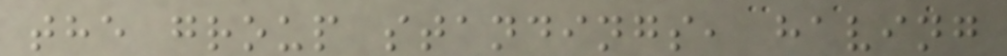the group standings, having
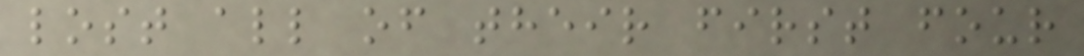lost all of their first four
